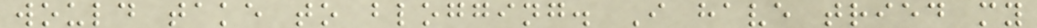would take to blogging. I have tried my
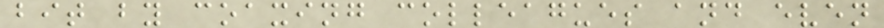bit by coaxing colleagues and even
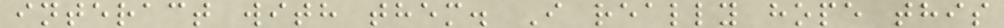interact with them. I really hope this
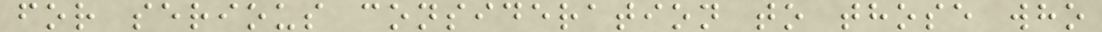for serious consideration to those who
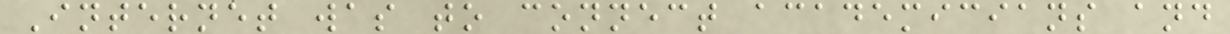Internet was to connect academicians and
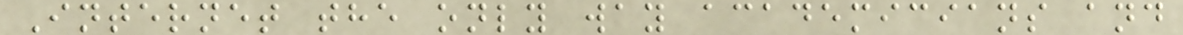Internet the only way academicians and
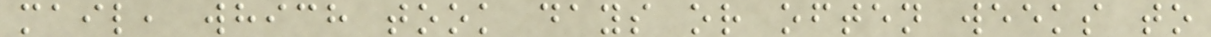mail, which took days or often weeks to
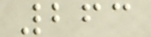263
